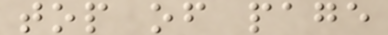top of page
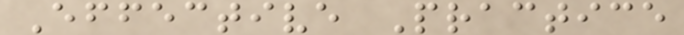Effective Practice
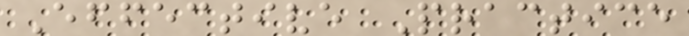Effective Practice
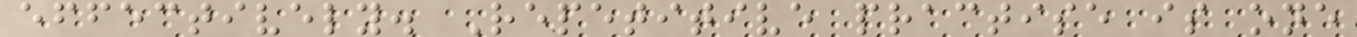effectively. Repetitive practise is one
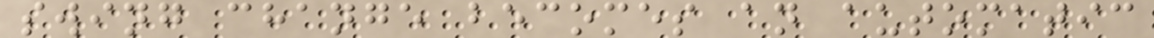swing change becomes an automatic
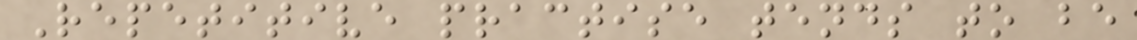Repetitive practise tends to be
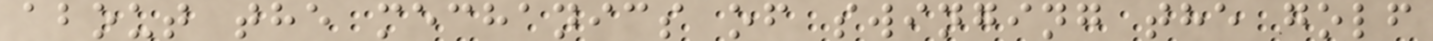about the mechanics of swinging the golf
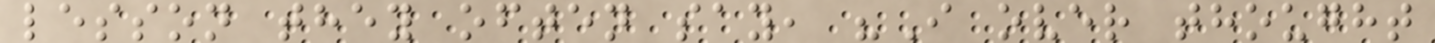lesson they often say, "I over thought
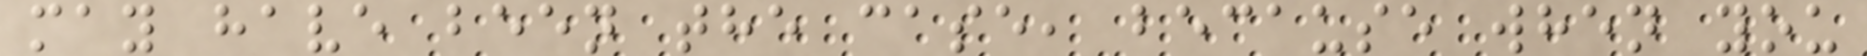may have been the case, because when you
